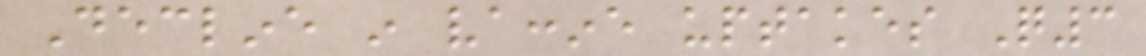Decline in vaccine uptakes Q3
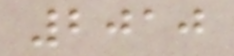2010
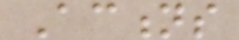Actions
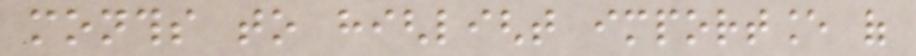months to highlight importance of
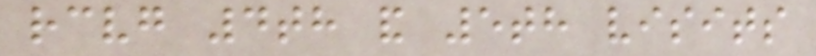receiving 4th and 5th visits
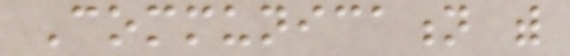Communication with
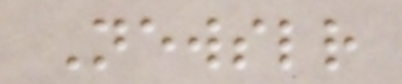Newsletter
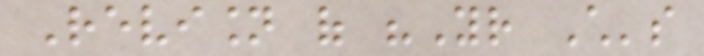Revision of "Your Child's
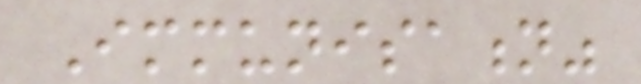Immunisation"
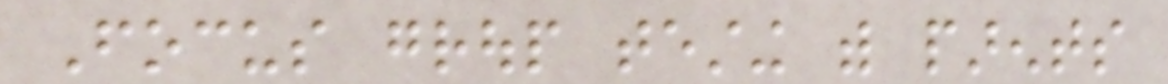Focus group testing with parents
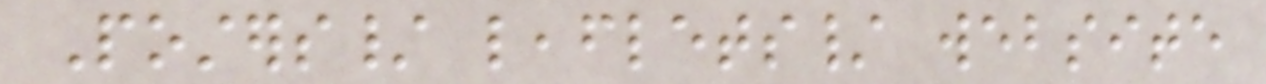Posters/ leaflets/ website
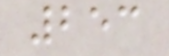253
